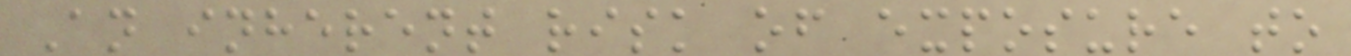An inherent risk of exposure to
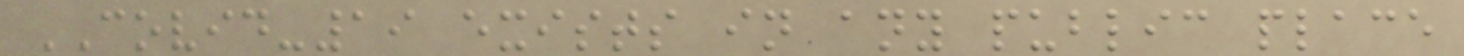COVID-19 exists in any public place
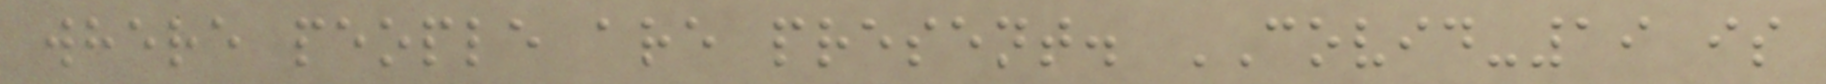where people are present. COVID-19 is
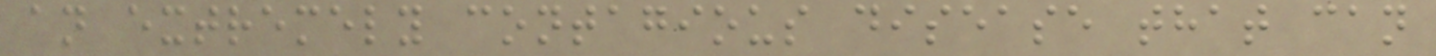an extremely contagious disease that can
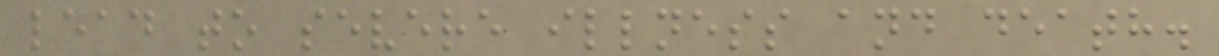lead to severe illness and death.
